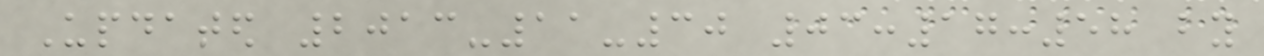Updated 2013-11-30 03:17:58 by
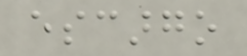escargo
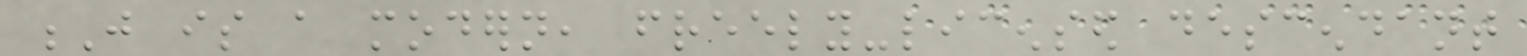J is a modern, freely-licensed descendant
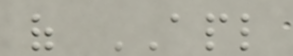of APL
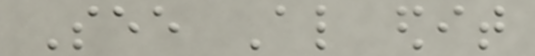See Also edit
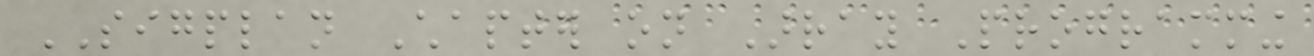SIGPLAN Chapter on Array Programming
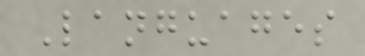Languages
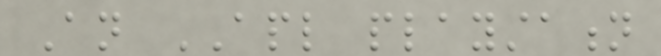An APL playstation
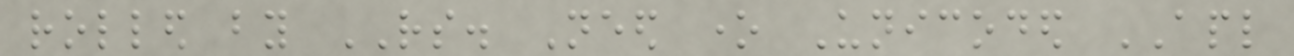rolled by RS. Need one Unicoded APL
